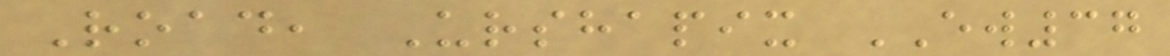Road, Urshapix EW37
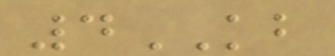4KB
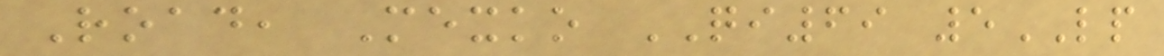Road, Mexko QI69 5LP
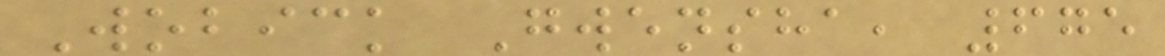Wobick Gwensha, 675
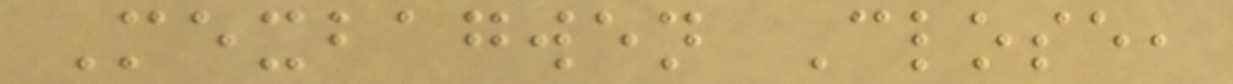Mexbagwen Close,
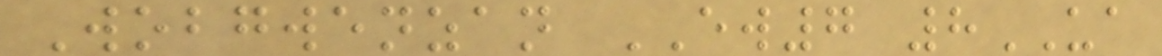Wobgwenzan EW7 8UA
